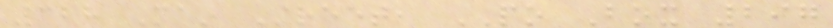328 Main Street, PO Box 297
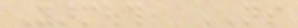Yarmouth, NS
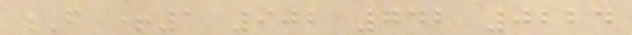F +1 902 742 0224
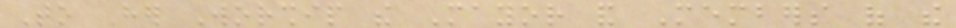To Her Worship the Mayor and Members of the
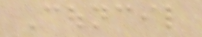Council
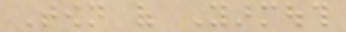Town of Yarmouth
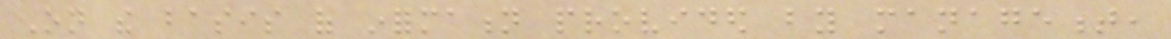On the basis of information provided by management,
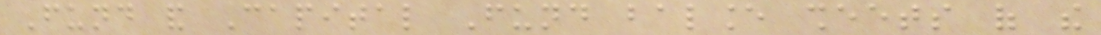Fund and Capital Fund balance sheets of the
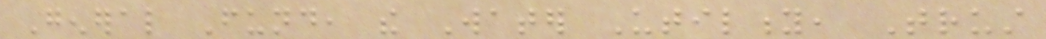General Fund, the Water Utility, Trust
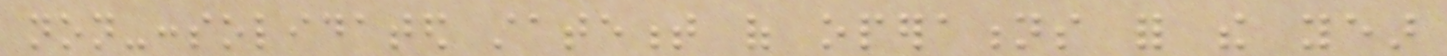non-consolidated statement of operations for the year
